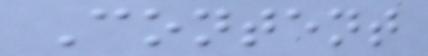Content
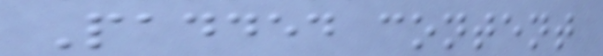Padded content
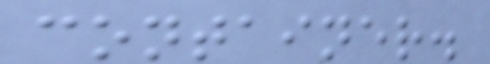container.
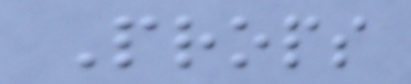Props
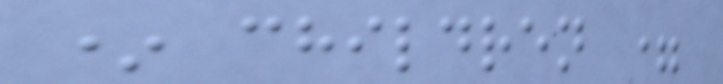* children =
